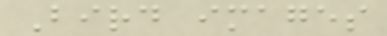Bird images
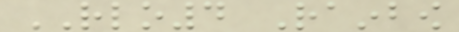RLO4 Rainbow
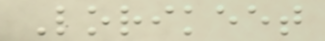Lorikeet
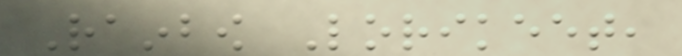Rainbow Lorikeet,
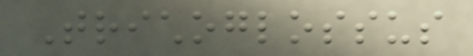Trichoglossus
